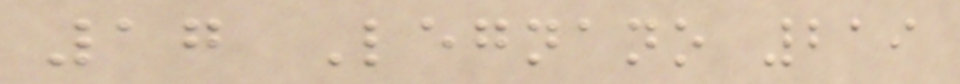17 Legnano 219
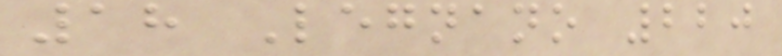18 Legnano 220
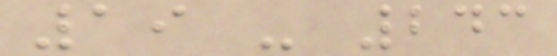19 - 243
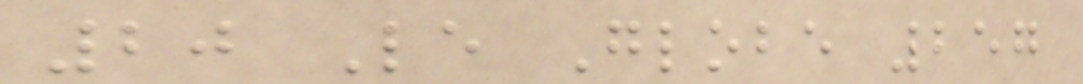20 Le Globe 257
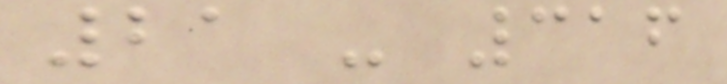21 - 316
